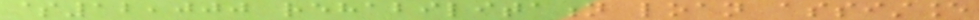$12,000 rehabilitation loan assistance
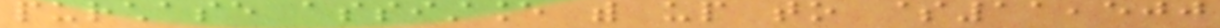purchase assistance with up to $11,500
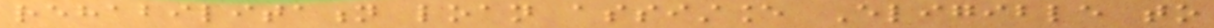rehabilitation loan assistance Eligible to
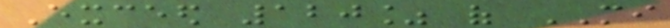Exceed 120% of MI
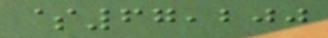$67,200
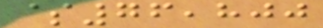$76,800
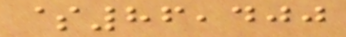$86,400
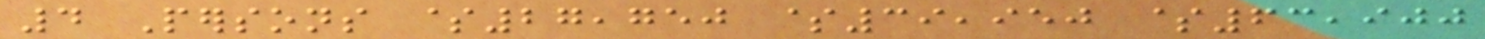4 Persons $27,750 $39,950 $63,900
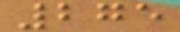275
